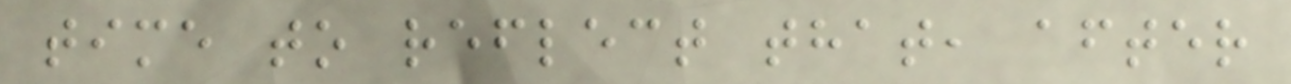time to reflect that, after
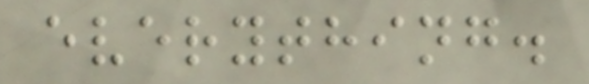everything.
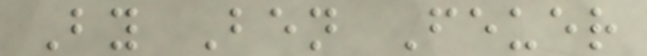By Ben Feuer
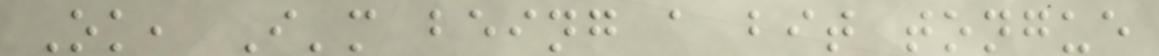Ok, I'm being a bit tongue
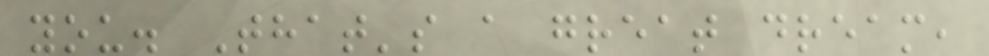you. That's a great dream,
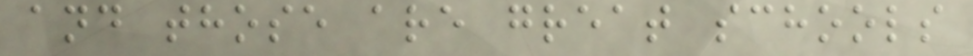and those are great schools
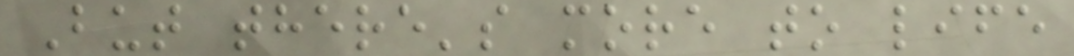But there's more to life
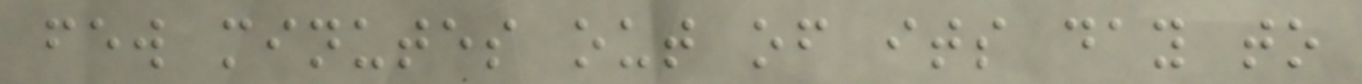few minutes out of its day to
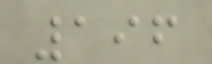196
